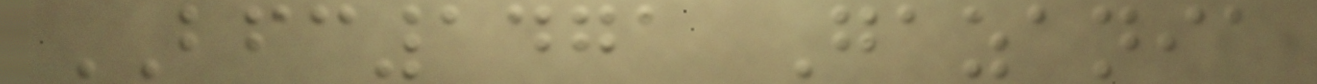BFC1471 Gazania
